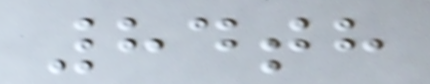84th
